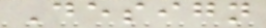Design
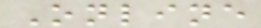Online
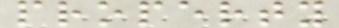property
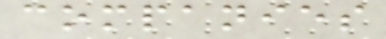companies
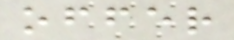offer
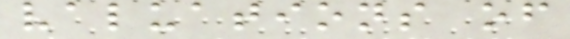valuations of
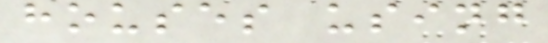houses using
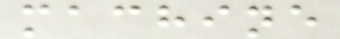machine
